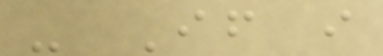- If i
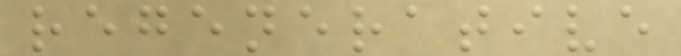regenerative
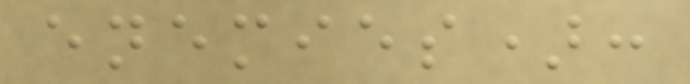enemies):
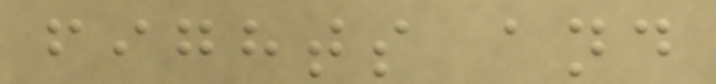fights and
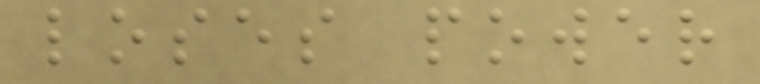loses power
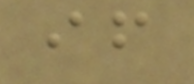if
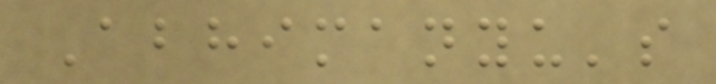Abhimanyu's
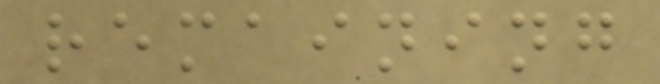remaining
